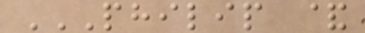PHILIP &
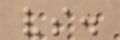vs.
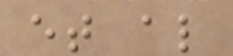et al
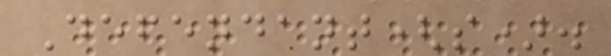Defendant(s).
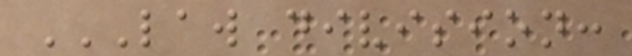LAW DIVISION:
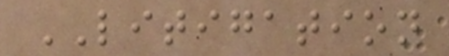LITIGATION
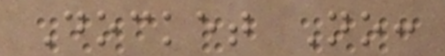Docket No:
